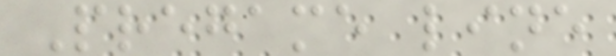Pregame line
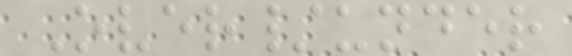Over/under
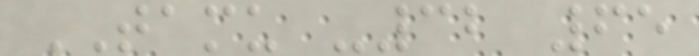TAMU -32 65
